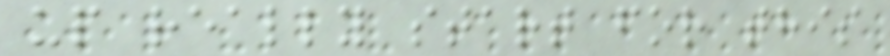up really start for this
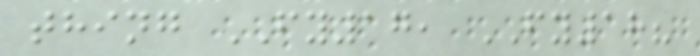thing FY17, FY18?
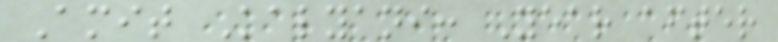Amit Kalyani: Year after
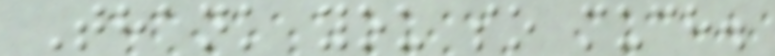Thank you so much.
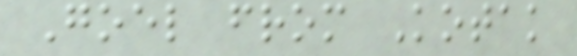Goel from Kotak
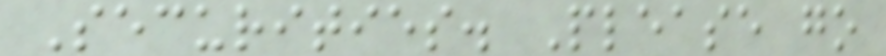Securities. Please go
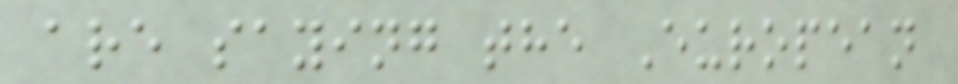are saying the European
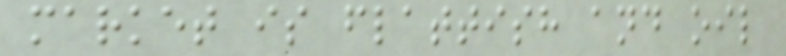market is flattish and oil
